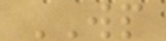WP
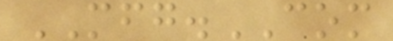MFG.COM
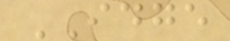IDGE
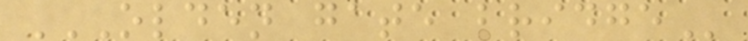OLDEN GATE BRIDGE
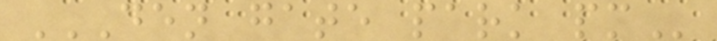DEN GATE PARK PM
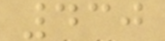430
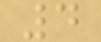4
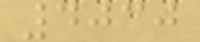4030
